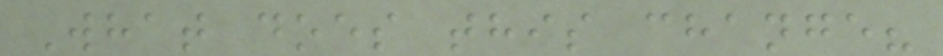What does this change?
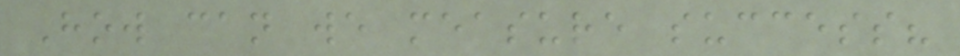How can we measure success?
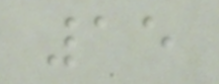15
